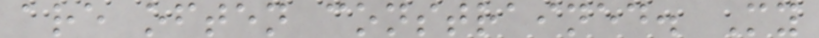are often constrained. My
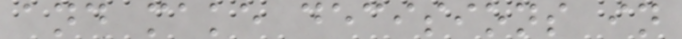and make decisions in
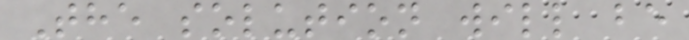The solution will be
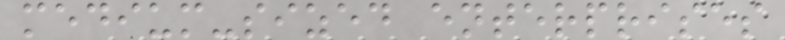medium-sized enterprises
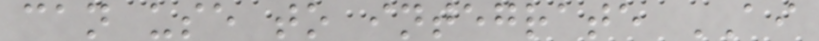can use to integrate AI
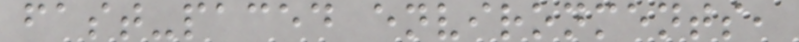fast-paced environments,
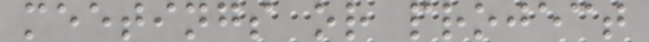meetings or project
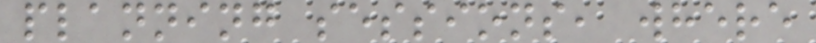planning sessions, where
